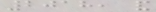2018, and
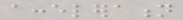acceleration
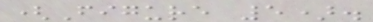(Figure 5).
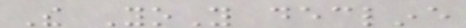The YoY decline
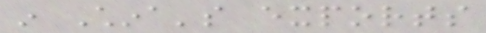in China's exports
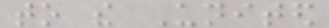to the United
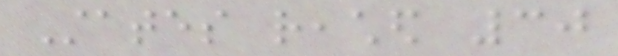States reached 30
